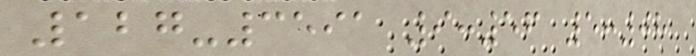127-3591 9:56 5:08
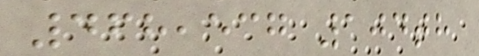468,537 104th
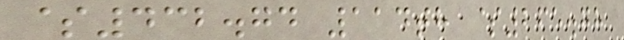$432.74 114th $265.78
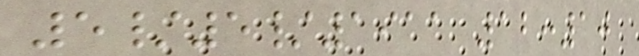5/5/1911 12:10
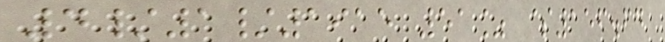4/1/1915 51% $156.64
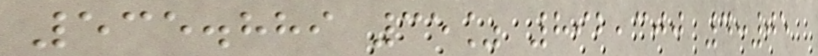535.889 35% 892,300 4:05
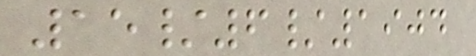15/6/1904
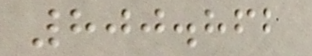800.862
